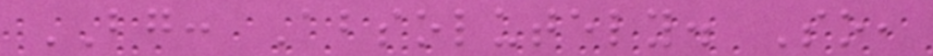BG: Absolutely. So,
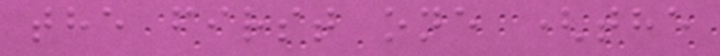the first one (the
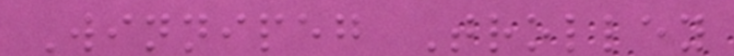Winnipeg Trolley
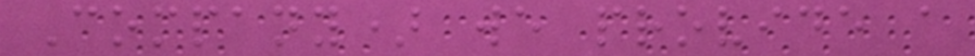Company) we provide a
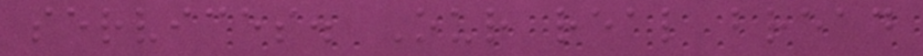services. Our real bread
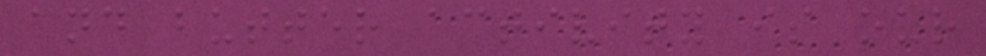and butter activity is our
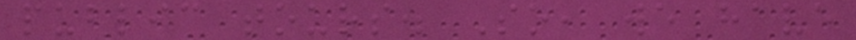public tours. So, we have
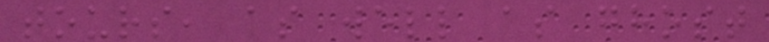tours, as well as ghost
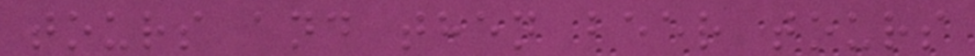tours and then beer tours
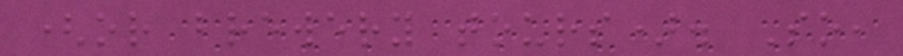(or brewery tours). So,
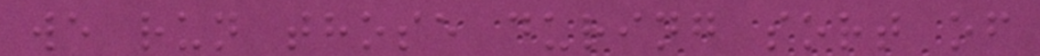we run those during sort of
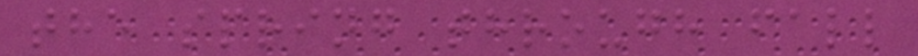the spring through fall
